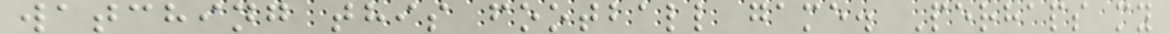watching this football game. Perhaps my
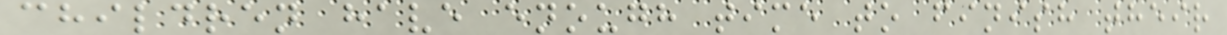children have enough time to finish their
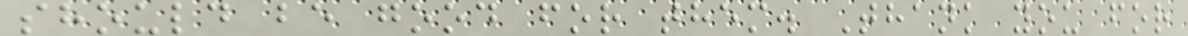should be good for them. Thank you for
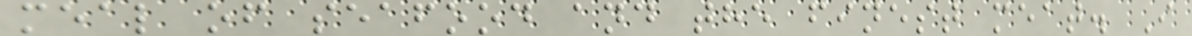meal of seafood and the finest meat. I
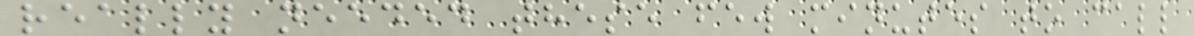really needed these few minutes to call
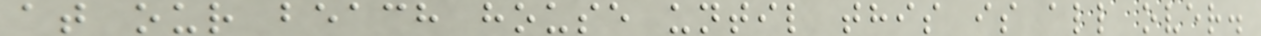at our beach house until this is all over.
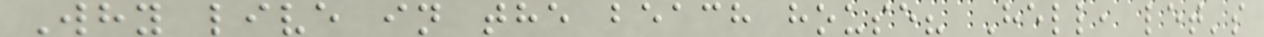Why live in the beach house? Hell, let's
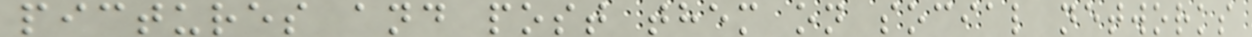pictures and post them on social networks
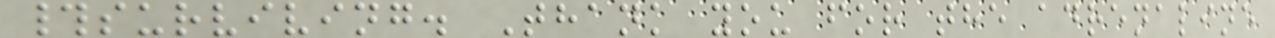#surviving. Thank you for the adrenaline
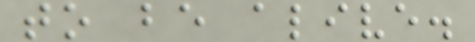to be alive.
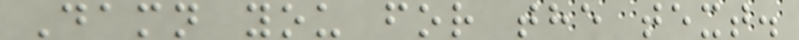Damn you for the text.
